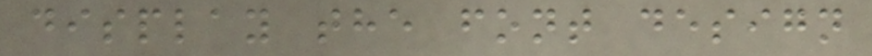display the font design
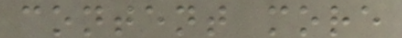content more
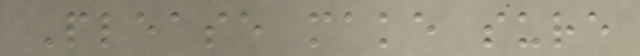Please make sure
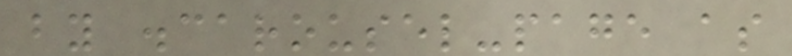by .carousel-page as
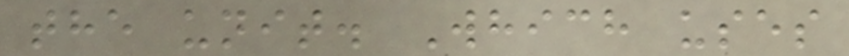the unit. Which uses
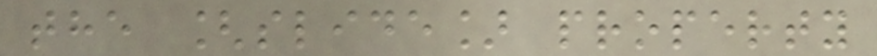the [slide] property
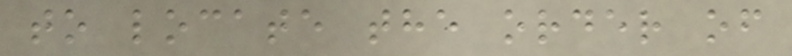to locate the order of
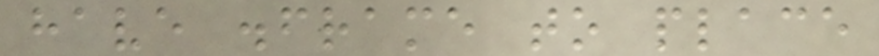have .frame to place
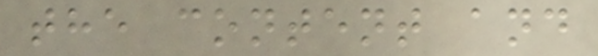the content and
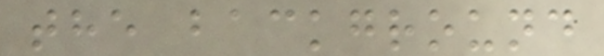the background
